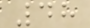48
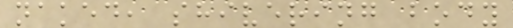naked, shivering body
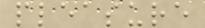pleasure
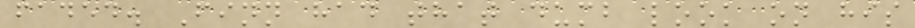faded. Finn had that dumb look on his
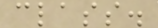class.
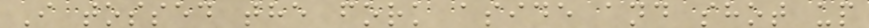I tossed the fork aside and shot up
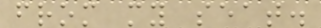from my seat.
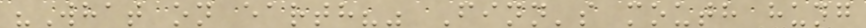"What on earth?" Finn's mouth hung
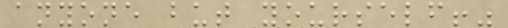anyone but yourself!"
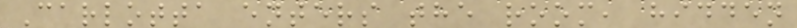Carlotta enters the room, hidden
